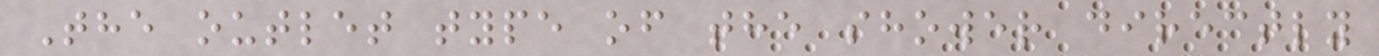The outlet type of the shower directly
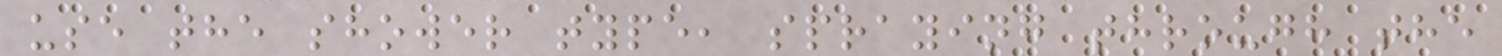use the shower type, spraying through the
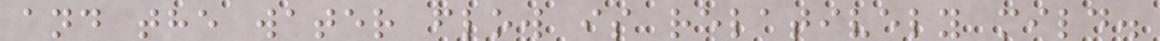and the water flow is relatively mild.
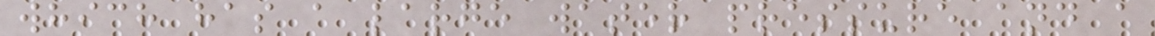which has a large water pressure and a
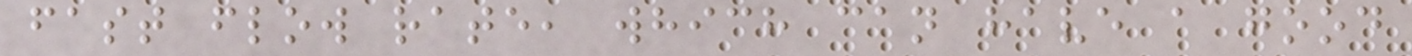fast flow rate, which can have a good
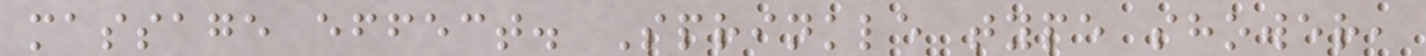massage effect. Sprinkle type shower,
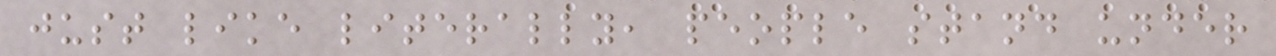just like literally, people stand under
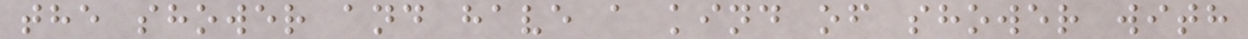the shower and have a kind of shower with
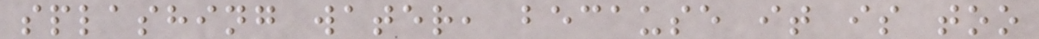splashing water, because it is too
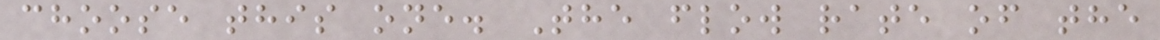choose this one. The flow rate of the
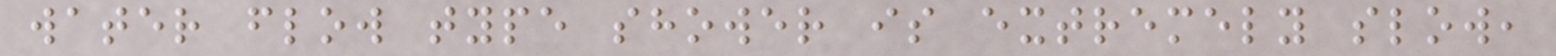water flow type shower is extremely slow,
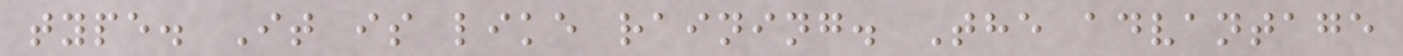type. It is like raining. The advantage
